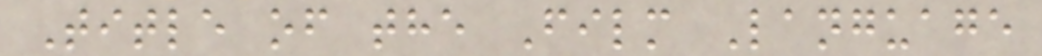Title of the Film Language
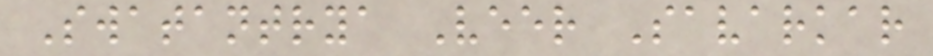Swatantrya Veer Savarkar
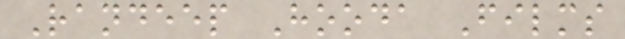Randeep Hooda Films
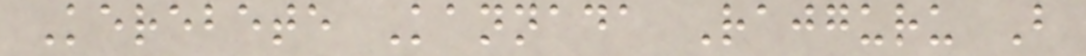Kerebete Kannada Rajguru B
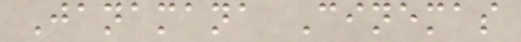Janamana Cinemas
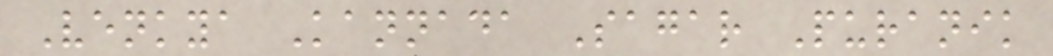Venkya Kannada Sagar Puranik
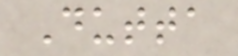Dutta
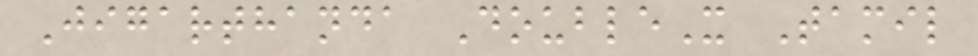Jigarthanda DoubleX Tamil
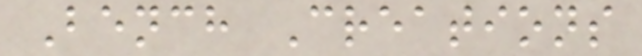Bench Creations
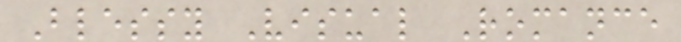Blessy Visual Romance
